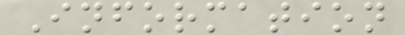Information
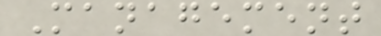Management
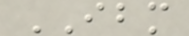IBM
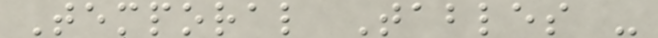Temporal Tables -
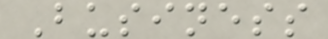Business
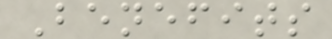Benefits
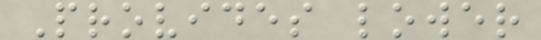Provides lower
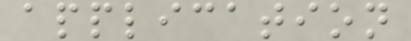application
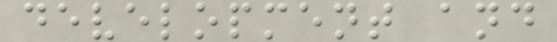development and
